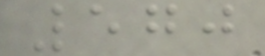570
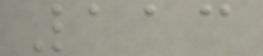113
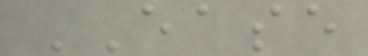EASE
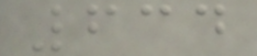634
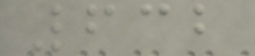632
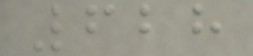628
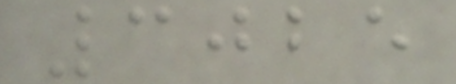3025
